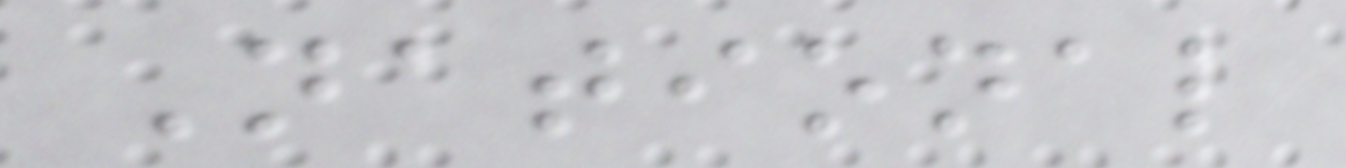National
